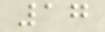17
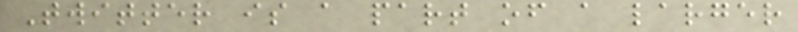Twitter is a part of a larger
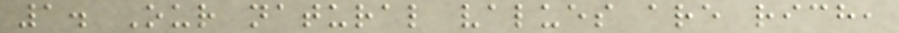1. Our natural values are rich,
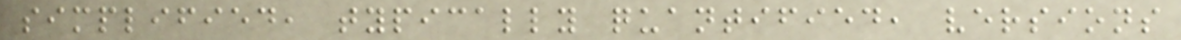simplified, typically quantified, versions
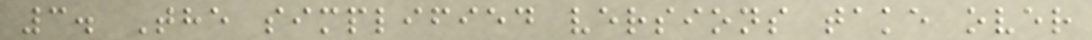3. The simplified versions take over
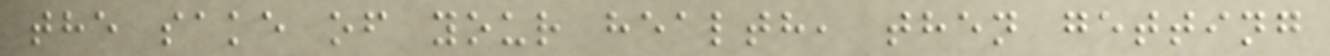the sake of your health, then getting
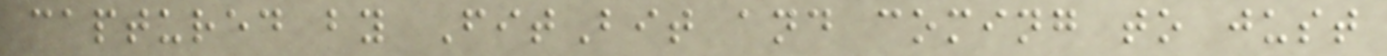captured by FitBit and coming to just
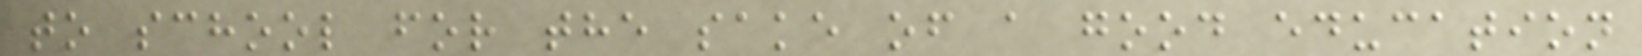to school for the sake of a good education
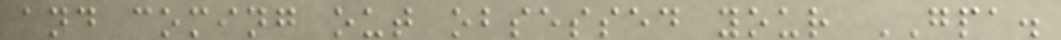and coming out obsessed your GPA.
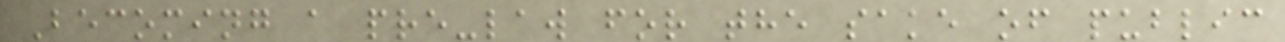Becoming a pre-law for the sake of public
